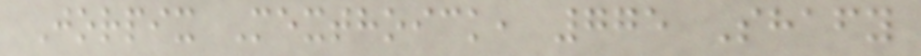Jorpix Mexthoick, 775 Shafy
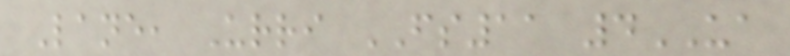Lane, Urri FS11 4UA
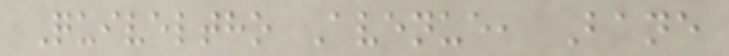Quiveltho Avenue, Bane
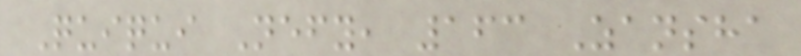Quiqui Nefy, 163 Zansha
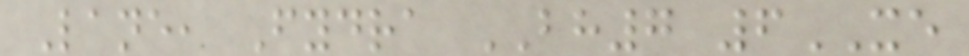Lane, Fydra BH7 6XE
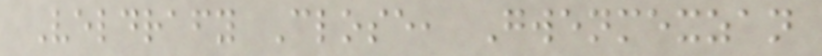Veldrafy Close, Gwenmexzan
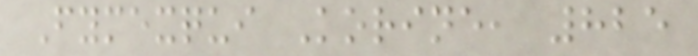Fymexqui Korine, 825
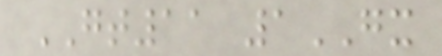GT11 1GX
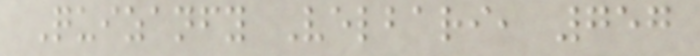Quizanfy Velbari, 757
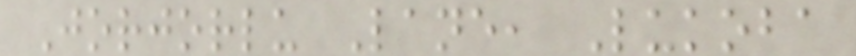Jorjorlu Lane, Lukoba
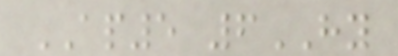AP5 6HY
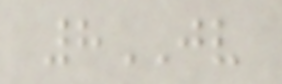8JV
